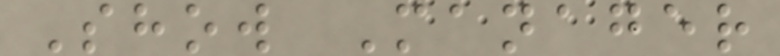Show Manager
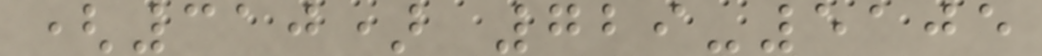(310) 729-5105
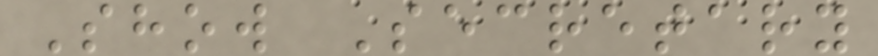Show Secretary
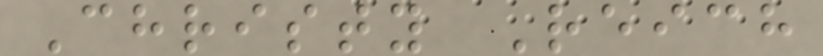Christy Reich
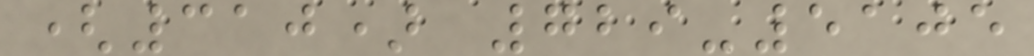(310) 729-5105
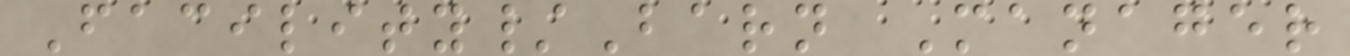Facility/Barn Manager
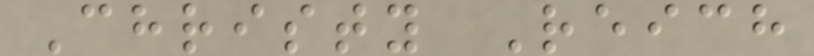Christy Reich
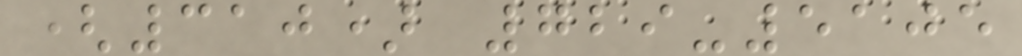(310) 729-5105
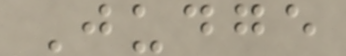Judge
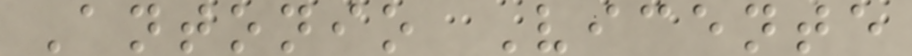Antonio Vicente
